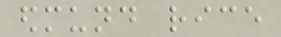edmund rice
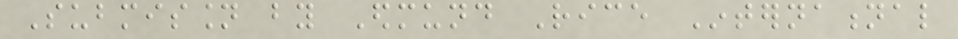Submission by Edmund Rice International
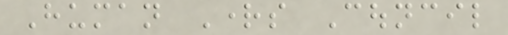Human Rights Council
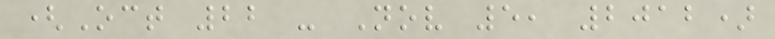(Oct 22 - Nov 5, 2012)
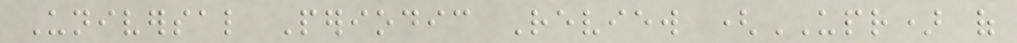Universal Periodic Review (UPR) of
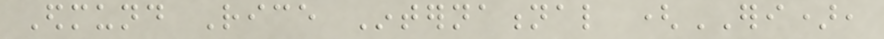Edmund Rice International (ERI),
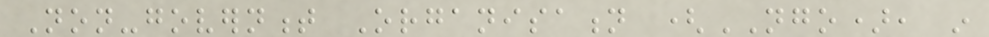Non-government Organisation (NGO), in
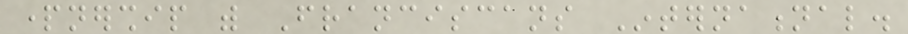partnership with Franciscans International.
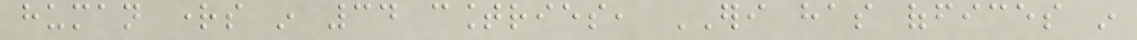human rights in 34 countries, ERI has offices in
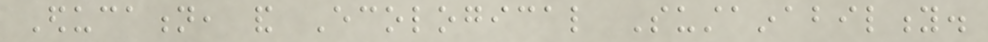Education, and Ecological Sustainability.
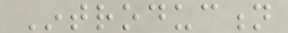Introduction
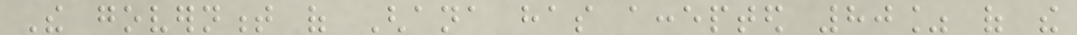The government of Ghana has accepted 80% of the
